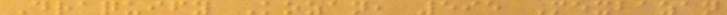Draquify Kozan, 595 Mexbazan
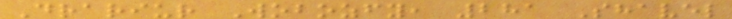Drariur Wobozfy, 281 Shavel
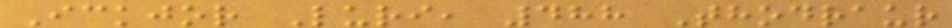Ickjor Luri, 488 Thodraur
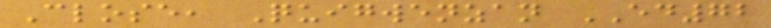Close, Quigwenzan ED72
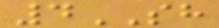4SH
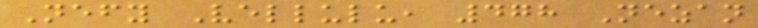Nefy Vellulu, 478 Nezan
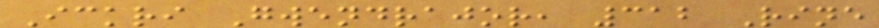Ickri Gwendrajor, 312 Rine
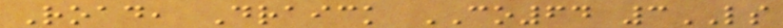Road, Draick CO64 3LS
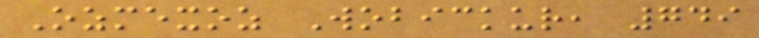Ozmexoz Wobickur, 749
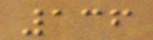136
